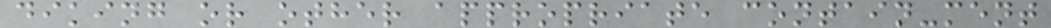diking or other appropriate contain-ment
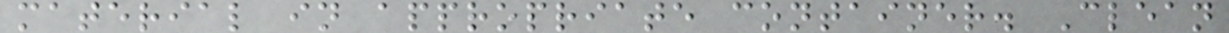material in appropriate container. Clean
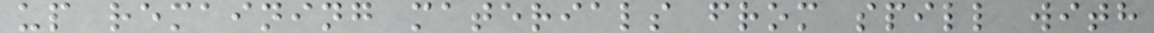up remaining materials from spill with
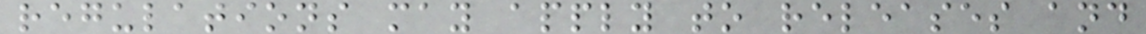regulations may apply to releases and
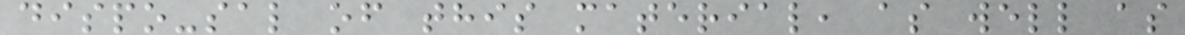dispo-sal of this material, as well as
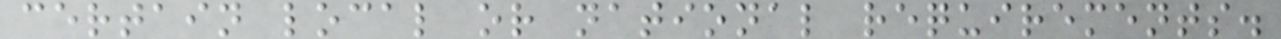certain local or national requirements.
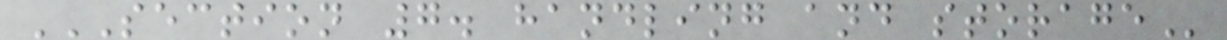SECTION 7. HANDLING AND STORAGE
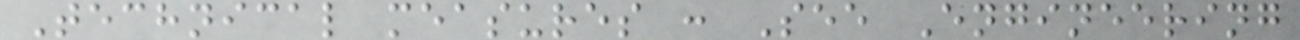Technical measures : See Engineering
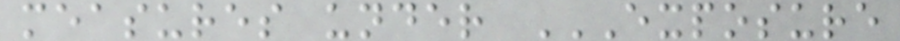measures under EXPOSURE
